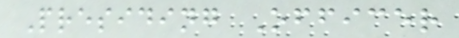Presiding Officer
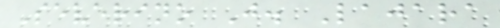Severino J. Lajara
